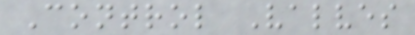Control Valves
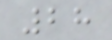28
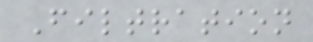Filtration
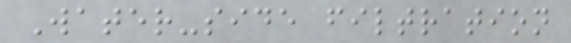Water-side filtration
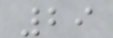29
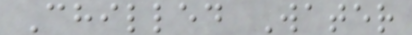Chilled Water
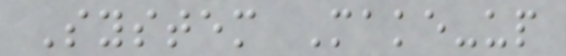System Make-up
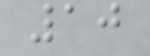10
